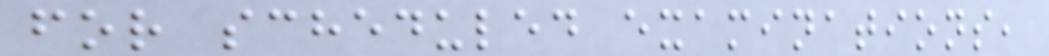for scheduled examinations,
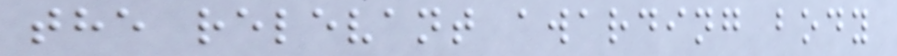the relevant awarding body
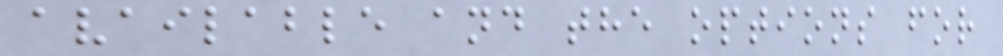available and the options for
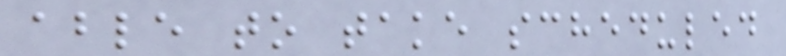able to take scheduled
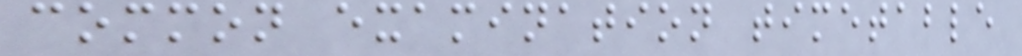common examination timetable
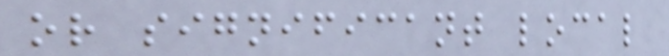or significant local
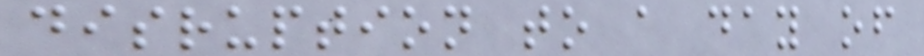disruption to a day of
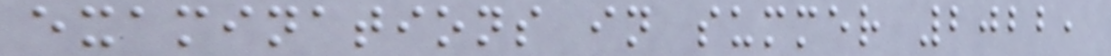examinations in summer 2022,
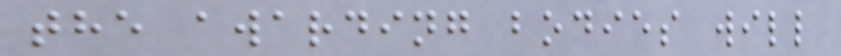the awarding bodies will
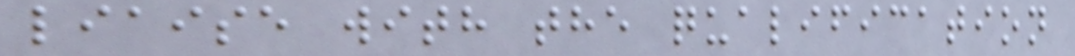liaise with the qualification
